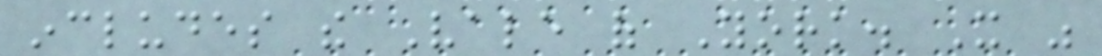includes the Vale of York. It was
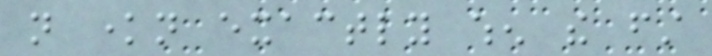not known exactly when the first
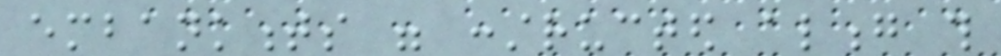embankments were constructed along this
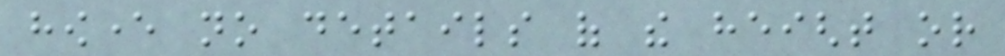however no details of the height or
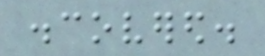discovered.
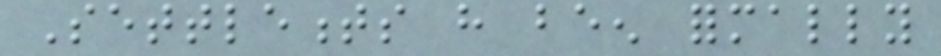Settlements have been formally
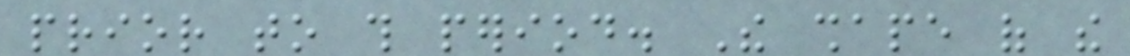prior to this period. The shape of the
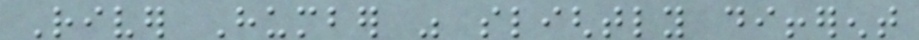River Humber was slightly different
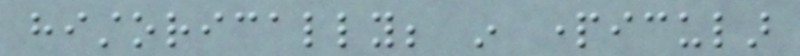historically; in particular
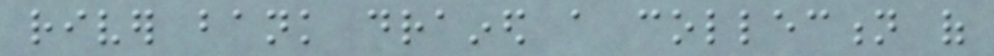river bank drained a collection of
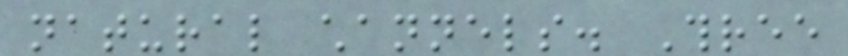natural channels. Three
